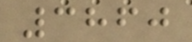3860
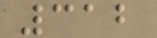312
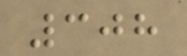308
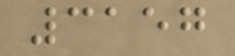3157
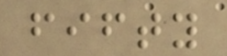fifty
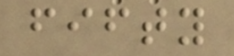fifty
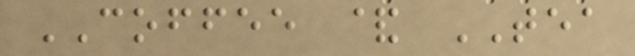COFFEE & TEA
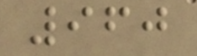960
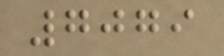7079
